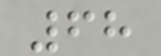68
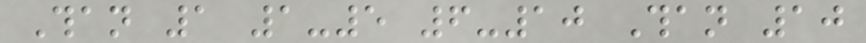Than 1 1-5 6-10 Than 10
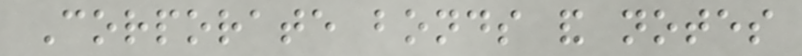Corporate bonds and notes
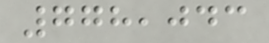778,043
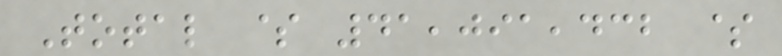Total $ 41,091,432 $
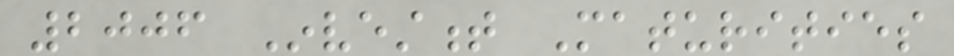2006 Investment Maturities
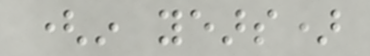(in years)
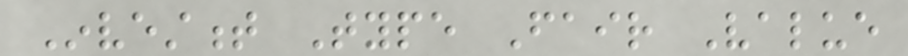Investment Type Fair Value
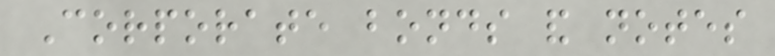Corporate bonds and notes
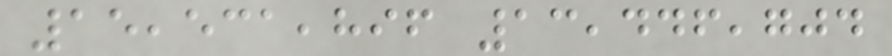15,531,896 13,446,704
